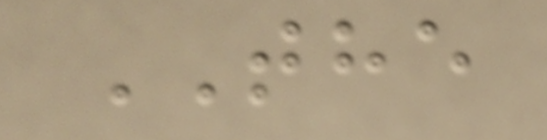THE
